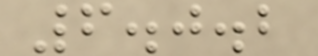6.0.2
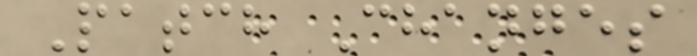Patch Changes
